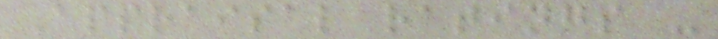Appraisal ratings -
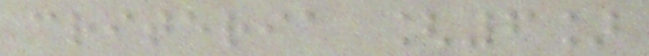criteria [6]
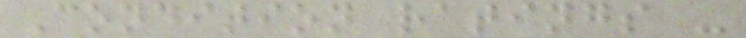Condition ratings -
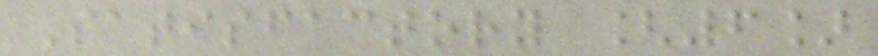Satisfactory [6]
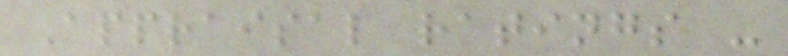Appraisal ratings -
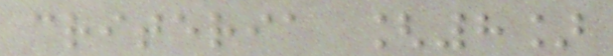criteria [8]
